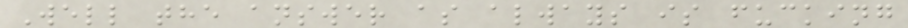Well the answer as always is fucking
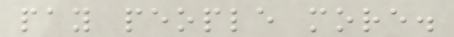pay people more.
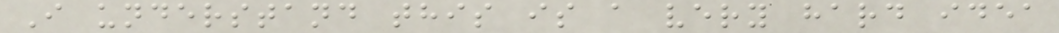I understand this is a very hard idea
